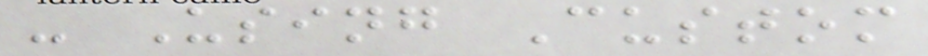- Using Custom
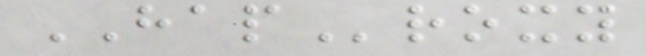HAProxy
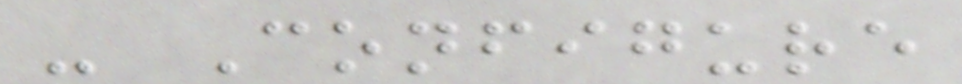- Configure
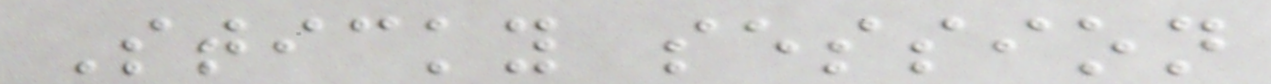Sticky session
